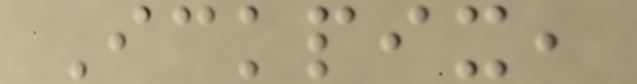Ickpix,
